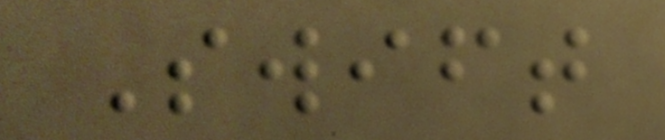Swift
